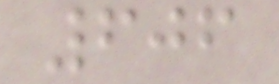606
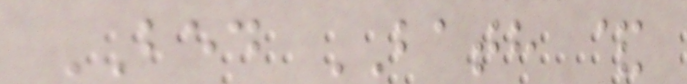BED BATH &
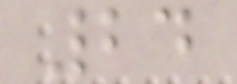24
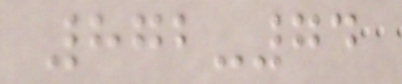872-74
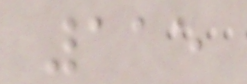115
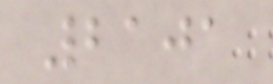2101
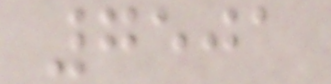7501
